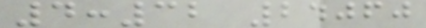4:32 24060
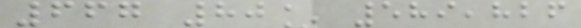667 80% 589,826
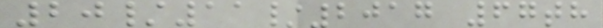20/11/2017 67th
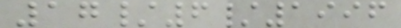17/6/1996
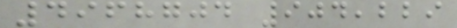4968704 904,229
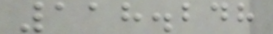118.248
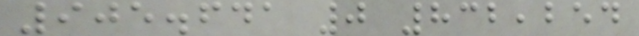905.641 0 832,254
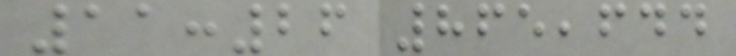11:26 865,644
